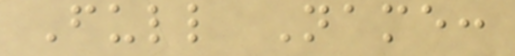Full Name:
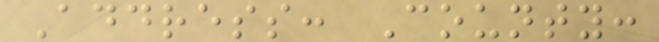Address: County:
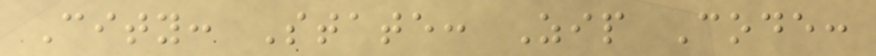City: State: Zip Code:
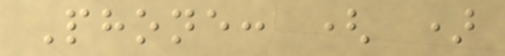Phone: ( )
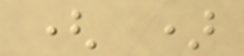( )
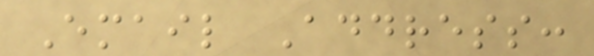Email Address:
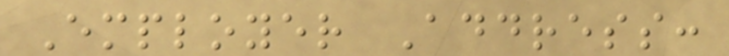Employer Address:
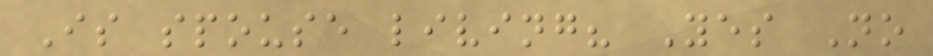Is spouse living? Yes No
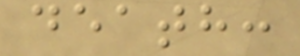death:
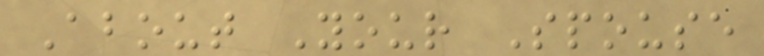About Your Spouse
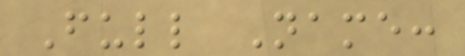Full Name:
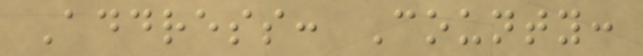Address: County:
